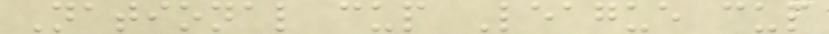National cup League cup
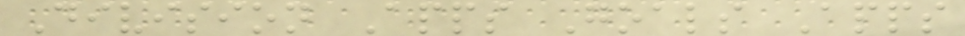Division Apps Goals Apps
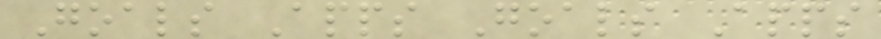Goals Apps Goals Apps
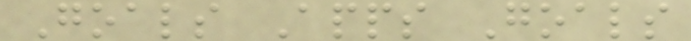Goals Apps Goals
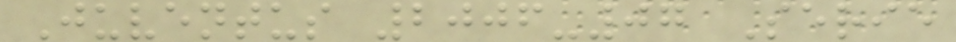Juventus 2006-07 Serie
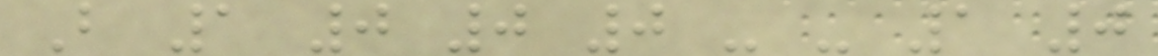B 1 0 0 0 - - 1 0
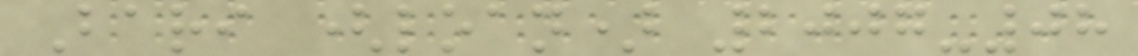Bari (loan) 2007-08
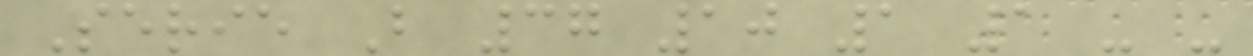Serie B 37 10 1 1 - -
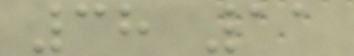38 11
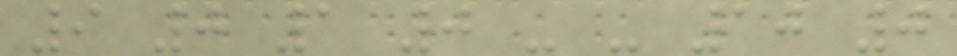9 0 1 0 - - 10 0
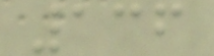136
